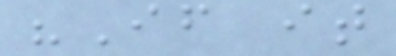"If it
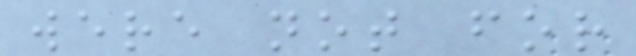were not for
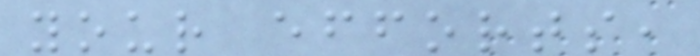your efforts,
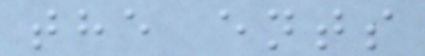the ents
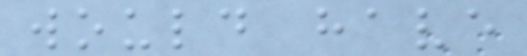would have
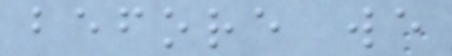before we
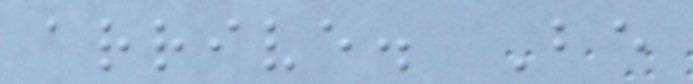arrive. Be
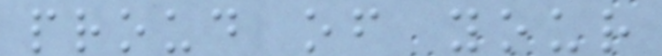proud of your
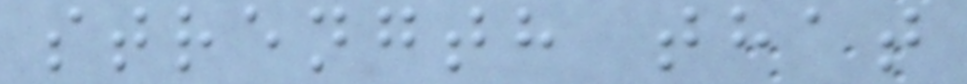strength that
